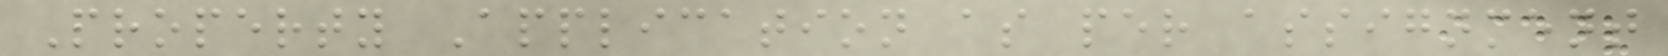Property Application as per assignment
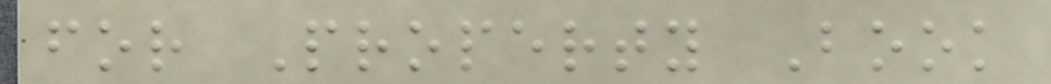for Property Book
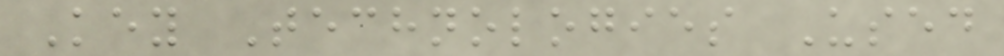Key Technologies Used
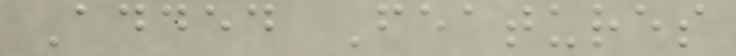Added Features
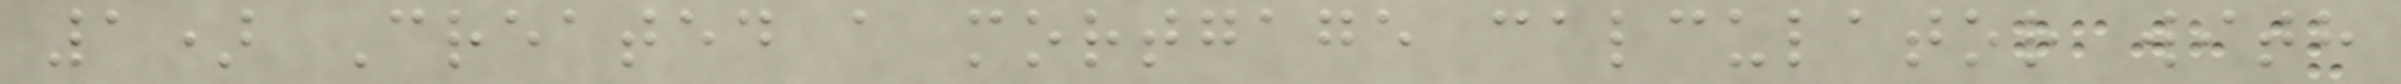1) Created a mortgage calculator with
